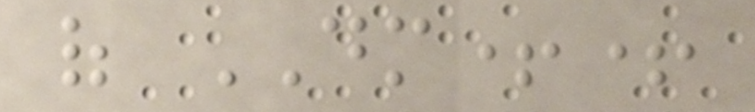of DM++
